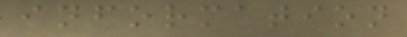information
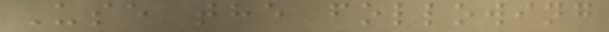Use the following
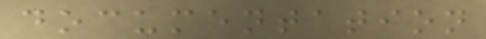documentation
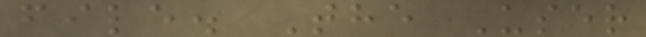file. The User
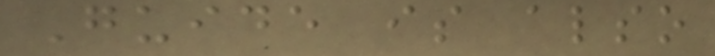Guide is also
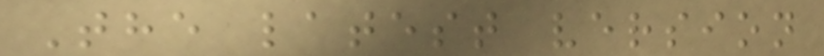The latest version
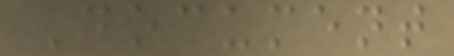Document
